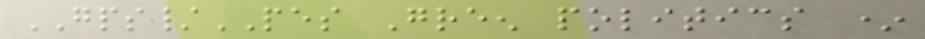GPS/PES Green politics *
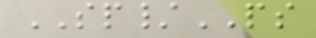SP/PS
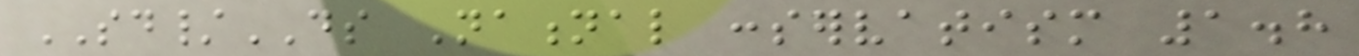SD/DS National conservatism 1.8
